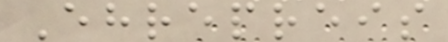Ehrepreis
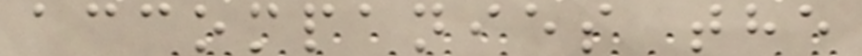accompanies the
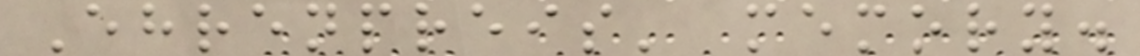Ehrenpreis' memory.
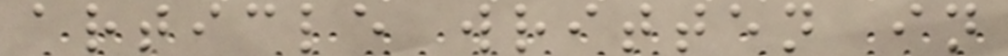article written in
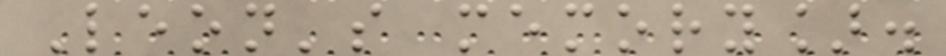Leon's memory].
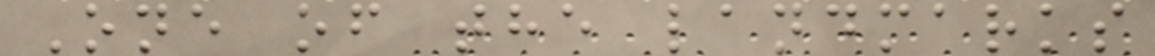One of the landmarks
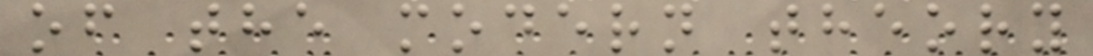of the modern theory
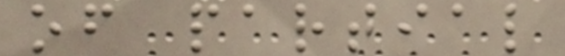of partial
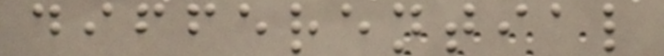differential
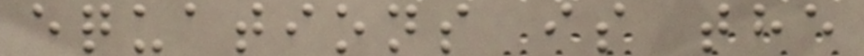equations is the
